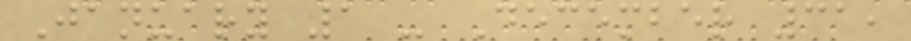January 1 - December 31,
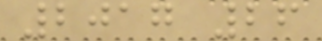2017 26
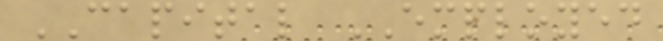CAPITAL EMPLOYED
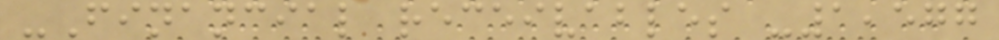-Financial receivables -1,577
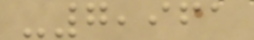-7,961
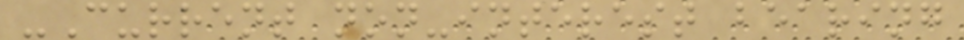-Current non-interest bearing
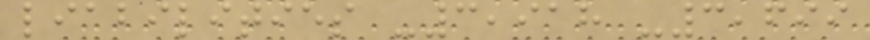liabilities -3,918 -3,699
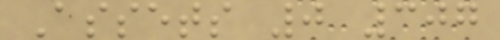Assets 0 307
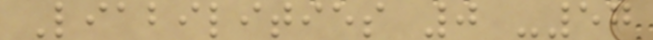Liabilities 0 -57
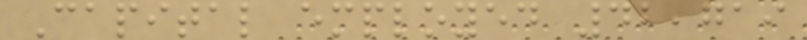Capital employed 42,719
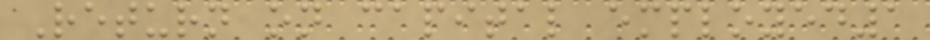Return on capital employed1
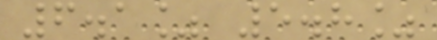6.1% 5.8%
